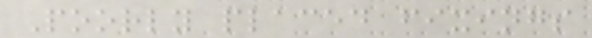Poorly placed fixings
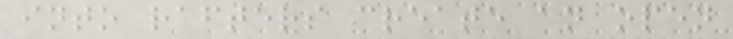into rafters create an open
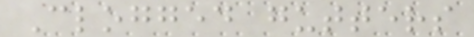Clogged gutters
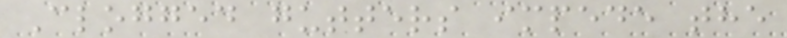Clogged gutters impede the
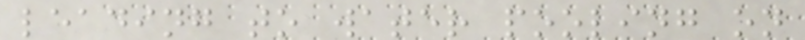leading to water pooling on
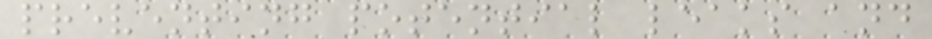preventing potential leaks and
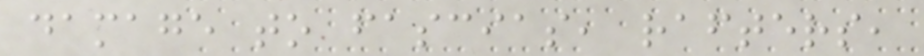damage to fascias, rafters,
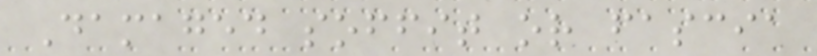Damaged soffit or fascia
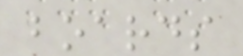boards
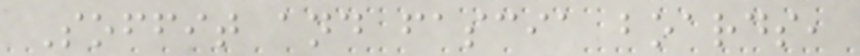Soffit and fascia boards,
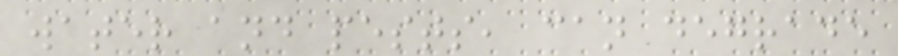water and pests, can degrade
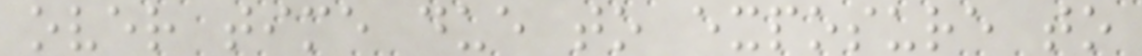over time due to exposure to
